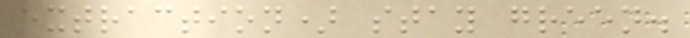extraction) stay green.
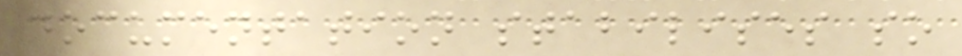documentation stabilises so
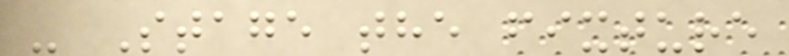- Stage the fixture
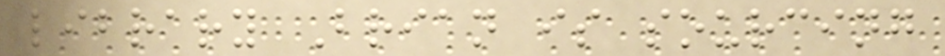library Brian is sourcing
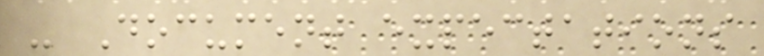- Document expectations
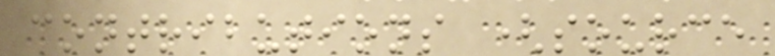contributions (source
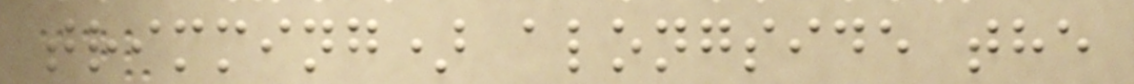trimming) alongside the
